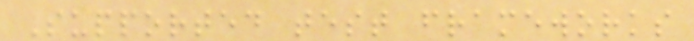Supported test frameworks
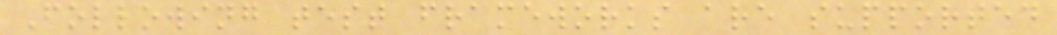Following test frameworks are supported
